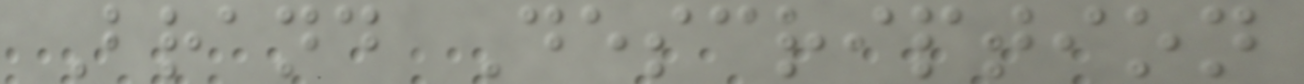Brand Description
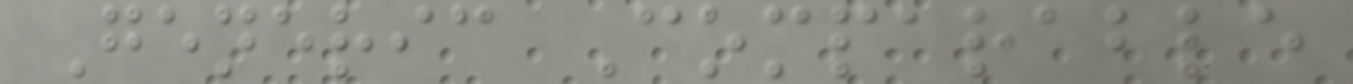Generic Comparable
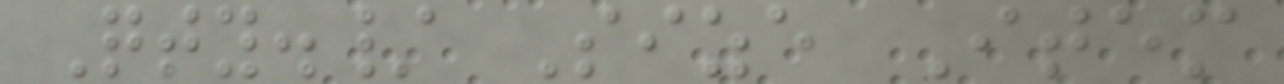Qty./ Size Item
